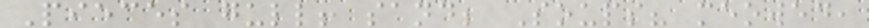Pieces gull! sand; Soups? meowed,
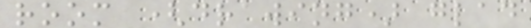room (drawing) glad
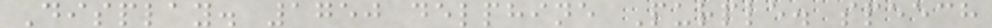Display. 1750 delphine Purple. speech
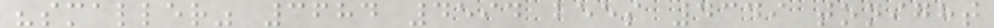"smaller" 3684 4594 bees 4349 tonight
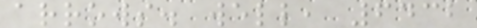arrows. well, 6432
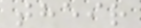their
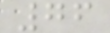76
